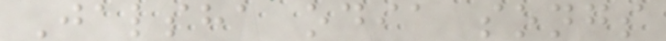Jalsha odia songs
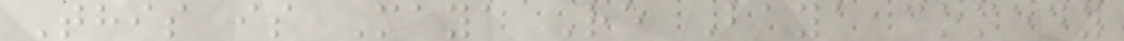This is Maya Re Baya comedy
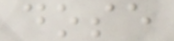dose
